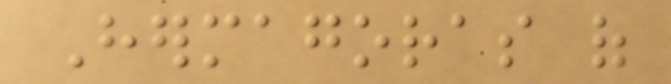Hermagoras of
